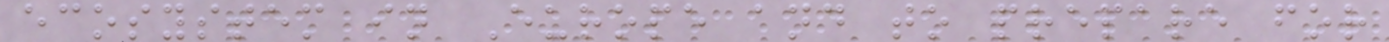ecosystem in Europe and to prepare for
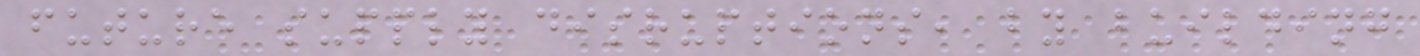future supply disruptions, by building
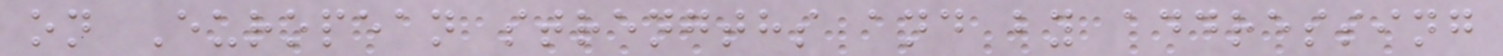on European strengths and by addressing
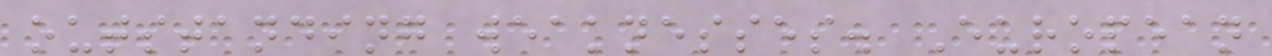outstanding weaknesses. European
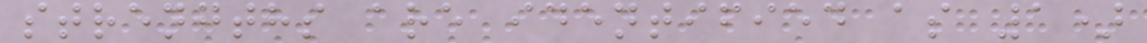strengths are identified as 1)
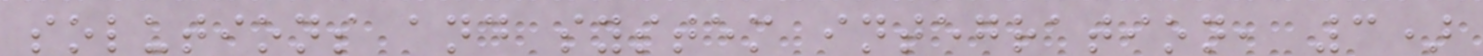solutions and system integration, 3)
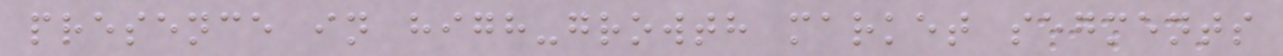presence in high-growth market segments
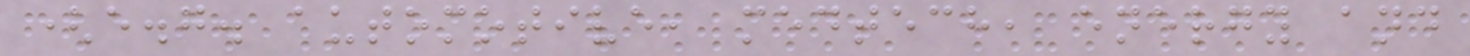(e.g. automotive, medtech, energy and
